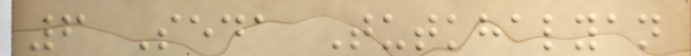6 Seda Tutkhalyan
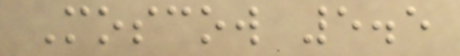Moscow 5.5
